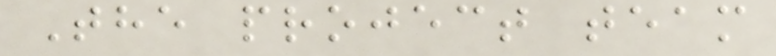The project team
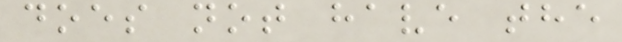does not have the
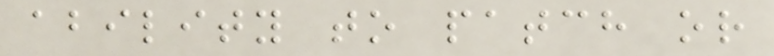ability to patch or
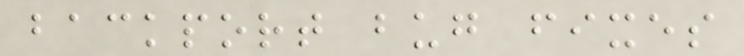backport bug fixes
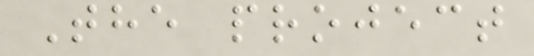The project
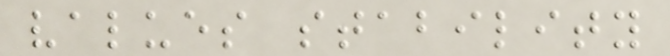values stability
